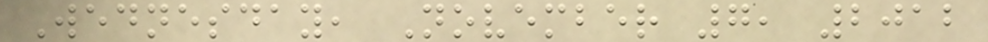Wednesday, November 7, 2012
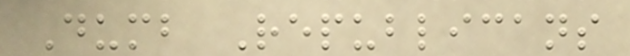Dumb Republicans
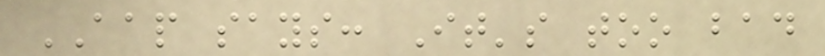AAP says: It's too bad
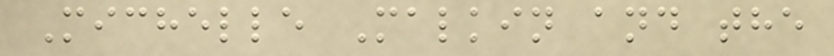Michelle Malkin and the
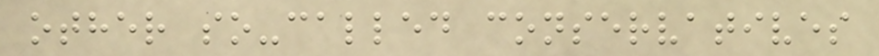other so-called conservatives
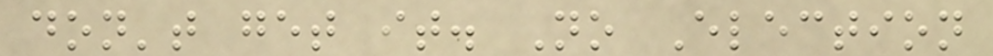don't get it. No Election
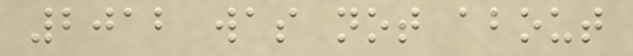2012 was not about
